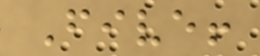Five!
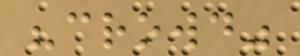"crowd"
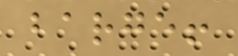barge!
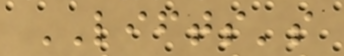LIFTS's
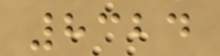8324
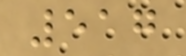517
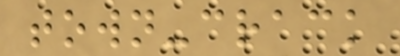town-crack
